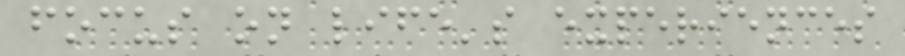focus on life's experiences
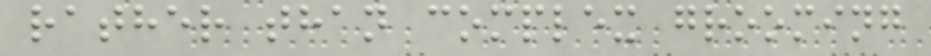rather than complex grooming
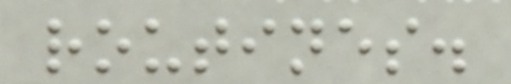routines.
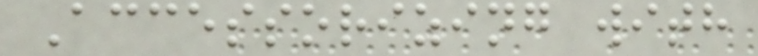Accessorizing with
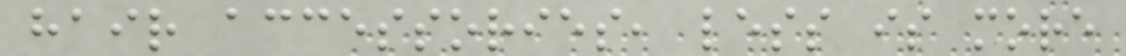hair accessories, less is more
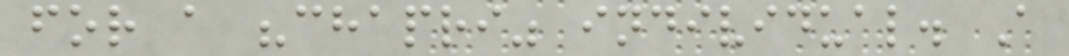for a "chapri" individual. A
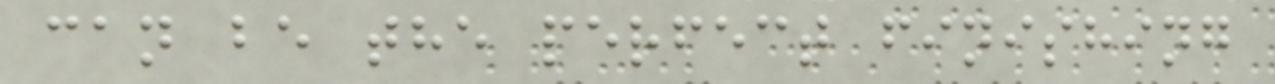can be the perfect finishing
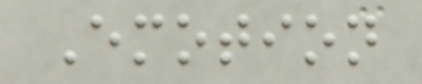Emotion
